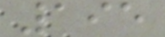195
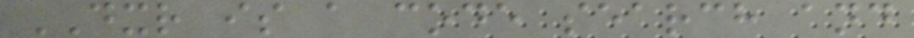DXR is a code search and
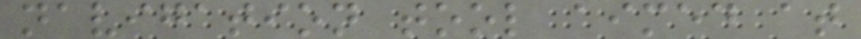navigation tool aimed at
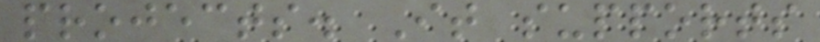projects. It supports
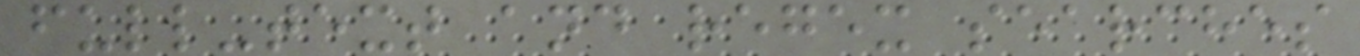full-text and regex searches
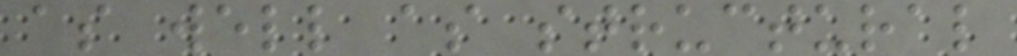as well as structural
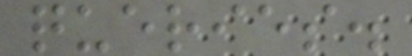queries.
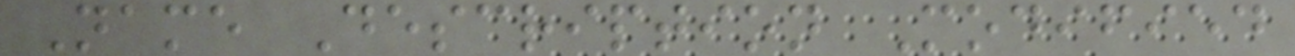Name Description Modified
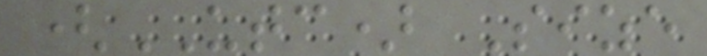(UTC) Size
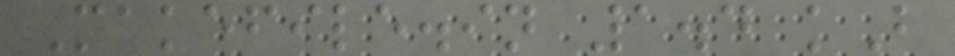Makefile.in 1.4 kB
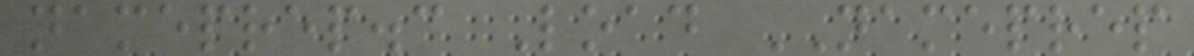nameprep.c Load NAMEPREP
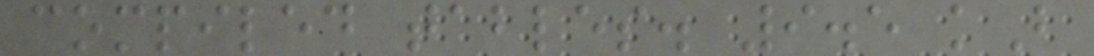compiled tables. 9.5 kB
